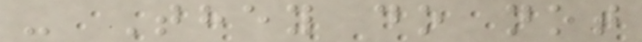- They do not
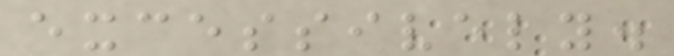excessively.
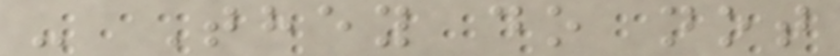- They do not
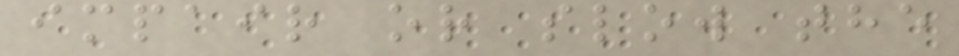impair or slow the
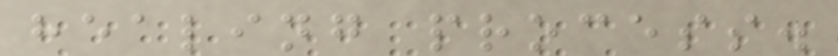healing process.
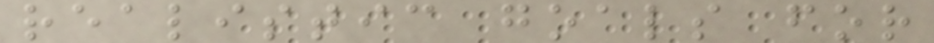realistic goals for
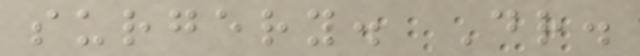surgery. Dr.
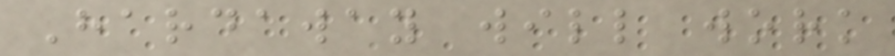Hardaway will work
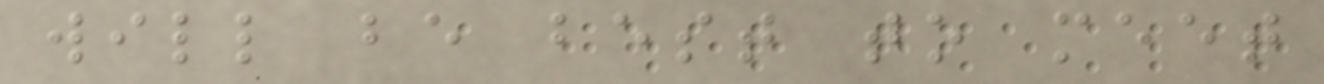will be best to meet
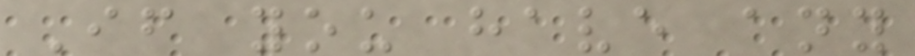If you have any
